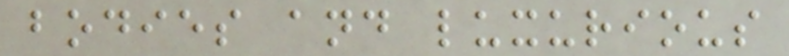bodies and luxurious
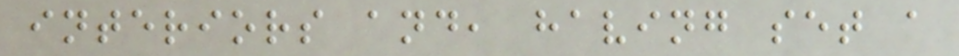interiors and, having set a
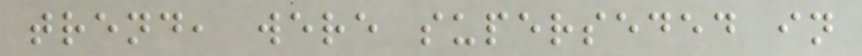trend, were superseded in
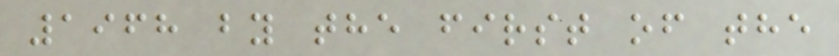1968 by the first of the
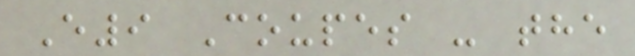E9 Coupes - the
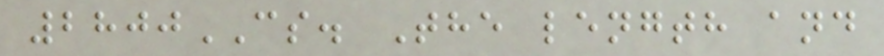2800CS. The length and
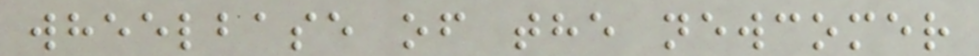wheelbase of the newcomer
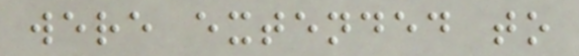were extended to
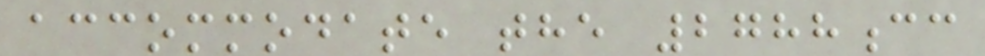accommodate the 2788cc
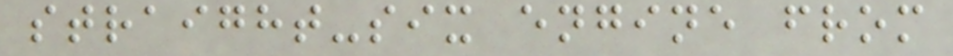straight-six engine from
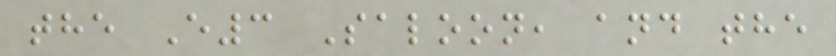the E3 Saloon, and the
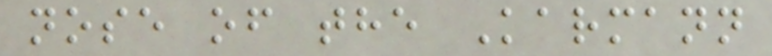nose of the Karmann
